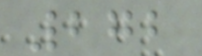272
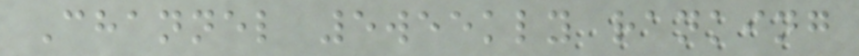Channel 5weekly ranking
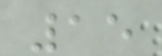15
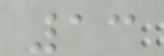13
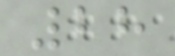28
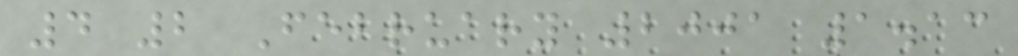4 2 February 2001 1.13
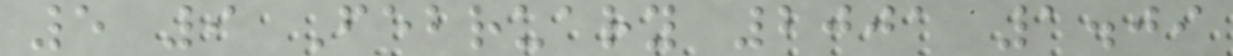5 9 February 2001 1.09
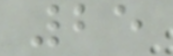25
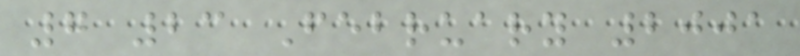7 23 February 2001
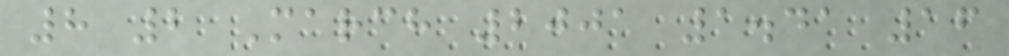8 2 March 2001 1.41 16
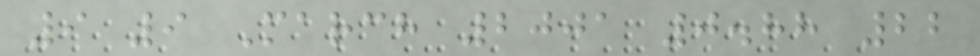9 9 March 2001 0.88 22
